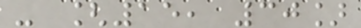- [15, 30]
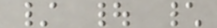/ | \
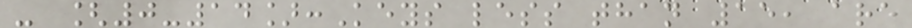- [0-14]:Keys less than 15, are
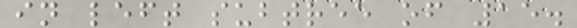in left subtree of 15.
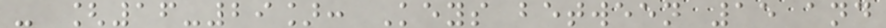- [16-29]: Keys between 15 and
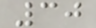30
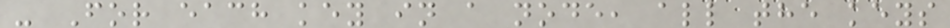- For each key in a node, all the keys
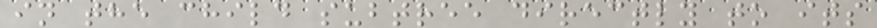in the child subtree directly to its
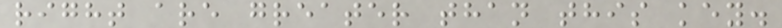right are greater than this key.
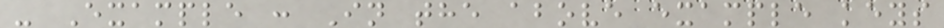- Example : In the above example keys
